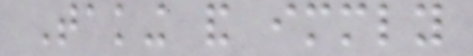Taking and immediately
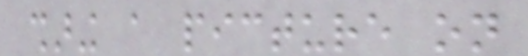sharing a picture on
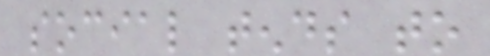social tends to
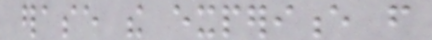erase the experience from
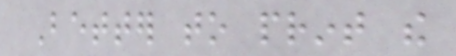Better to print the
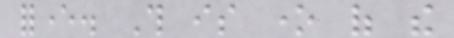forever. This is one of the
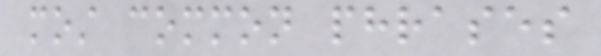most common phrases
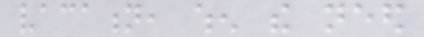vacation, when the need
